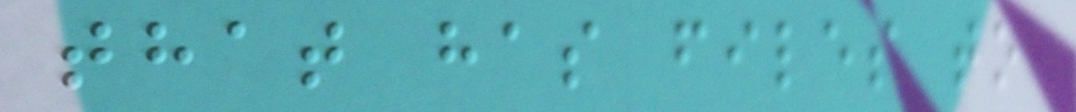that has files to
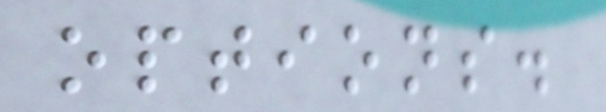options.
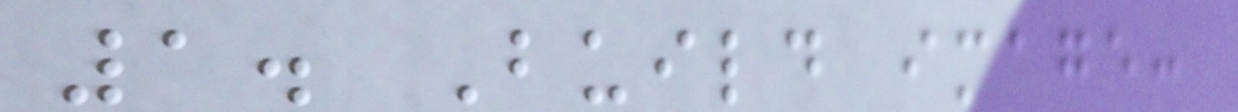1. Build image:
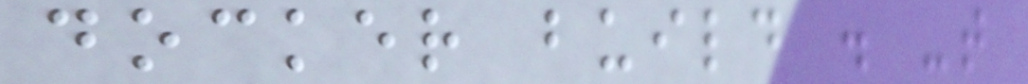docker build . -t
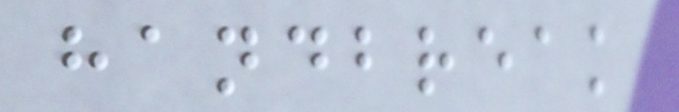handbreak
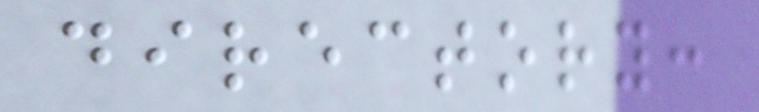directory:
